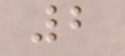2
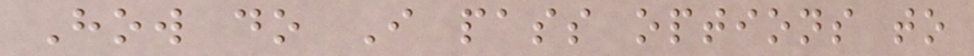How do I pass options to
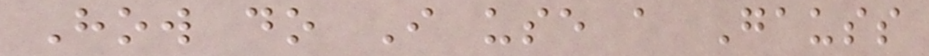How do I use a Gauss
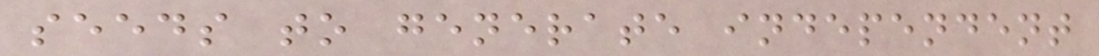seeds to generate independent
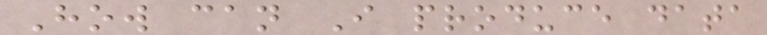How can I produce data
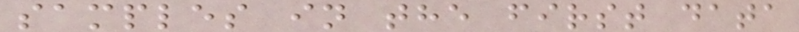samples in the first data
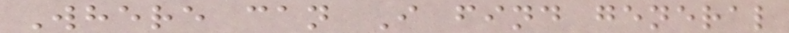Where can I find general
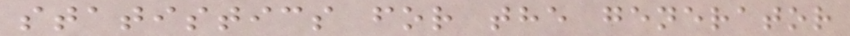statistics for the generator
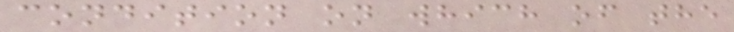condition on which of the
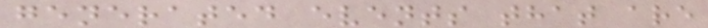generated events that are
